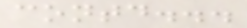contd...
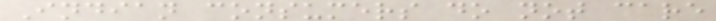Indian consumers do not care
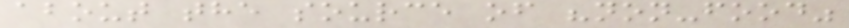about the source of "non-food"
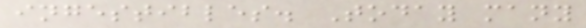ingestibles. Today many
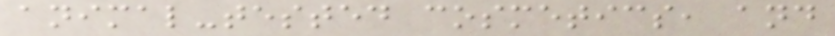animal-tested cosmetics, and
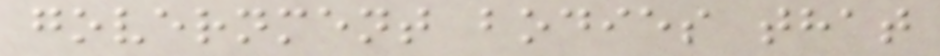government bodies that
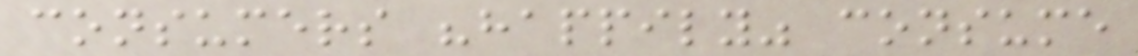consumers "happily" consume
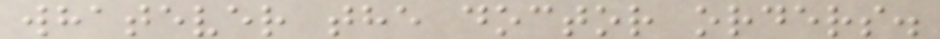whatever the doctor orders.
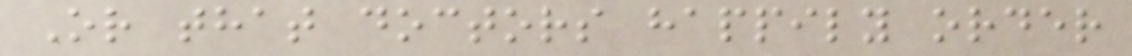Or that doctors happily order
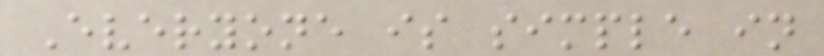Everyone is simple in
